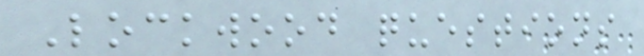Lockwood questions
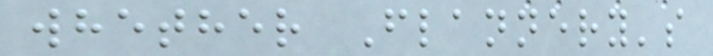whether Flannery's
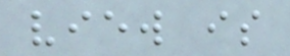view is
